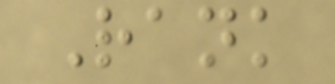Rank
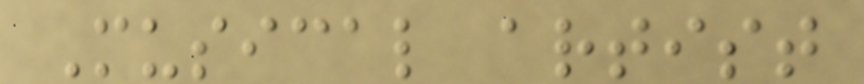Musical artist
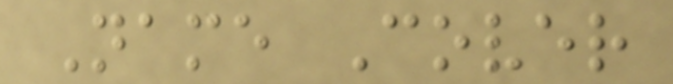Name Cover
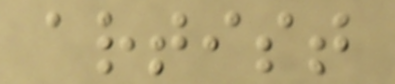artist
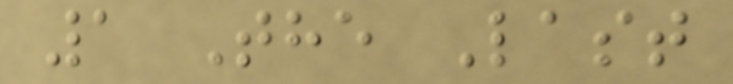1 The Last
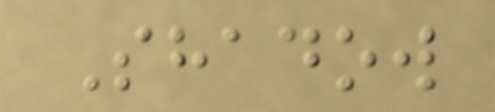Shadow
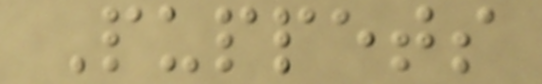Puppets
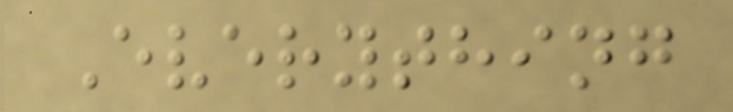Everything
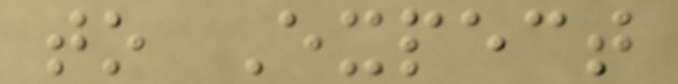to Expect
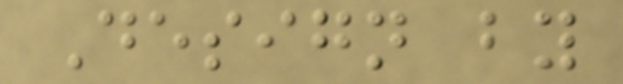Design by
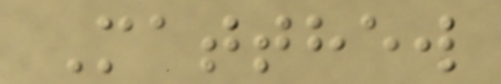Matthew
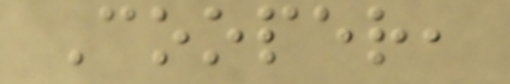Cooper,
